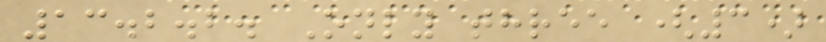13.2.2. Only three (3)
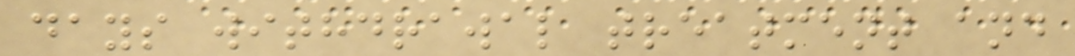days withdrawal treatment and
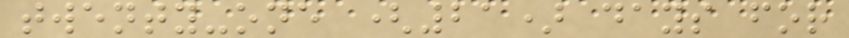twenty-one (21) days for
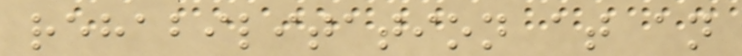rehabilitation at an
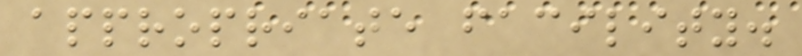appropriate facility.
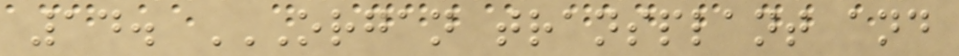14. ORGAN TRANSPLANT AND
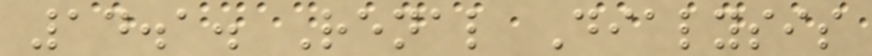14.1. Renal Dialysis
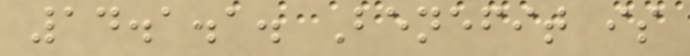14.1.1. Benefit is
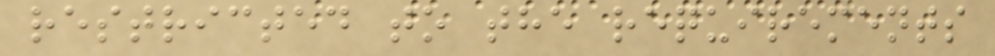restricted to the requirements
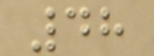48
